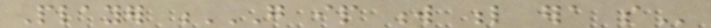Player G IP W L ERA SO
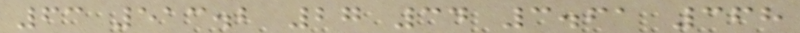63 513.2 27 34 3.61 368
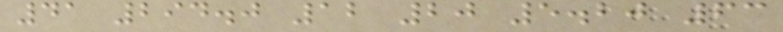41 294.0 12 20 5.20 63
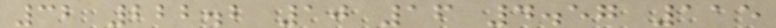32 222.2 10 16 4.57 115
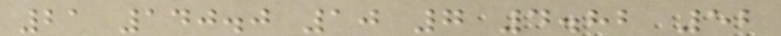21 140.0 10 7 4.82 52
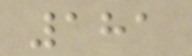181
